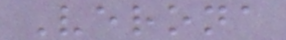Verona
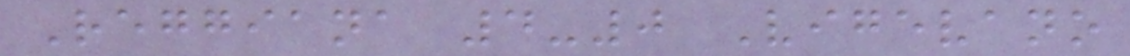Reggiana 4-0 Vigevano
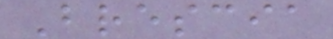Brescia
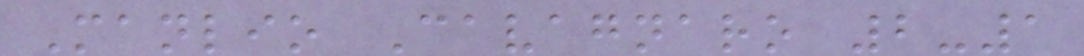Manlio Cavagnaro 2-1
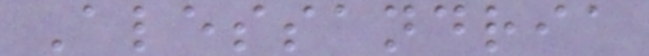Alessandria
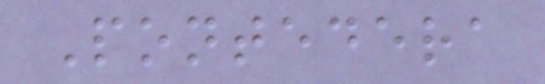Pontedera
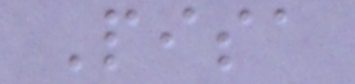Pisa
